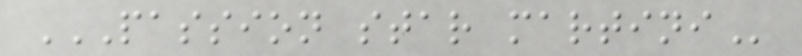PASSION STAR MARTINI
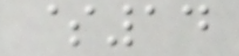$14
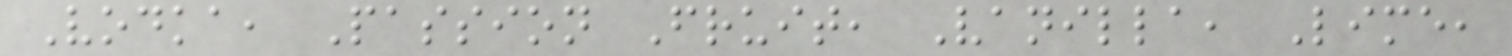Vodka, Passion Fruit, Vanilla, Lime,
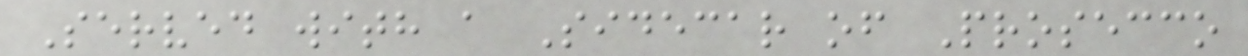Served with a Sidecar of Prosecco
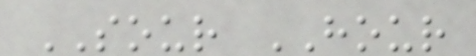SOUR HOUR
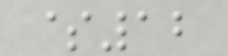$12
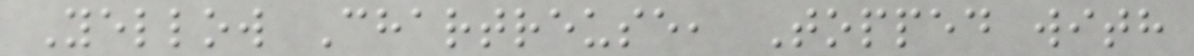Yellow Chartreuse, Topped with
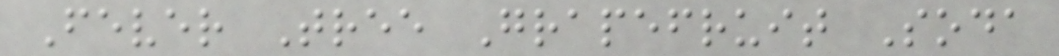Fever Tree Grapefruit Soda
